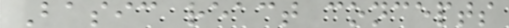Basic react concepts
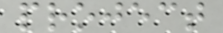project
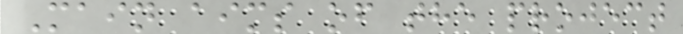Main aims of the project
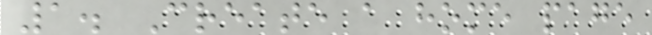1. Create a home page
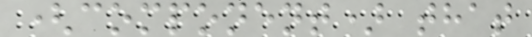(component) that
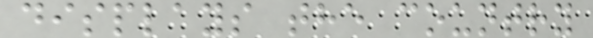displays the country
